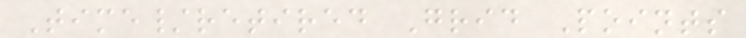Time/retired Grid Points
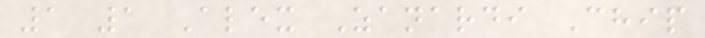1 1 Alex Zanardi Chip
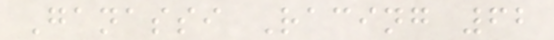Ganassi Racing 62
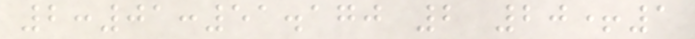2:01:51.170 2 20+1
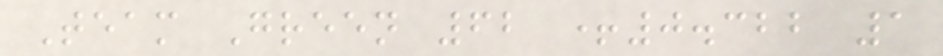Team Green 62 +0.322 1
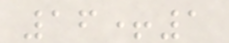16+1
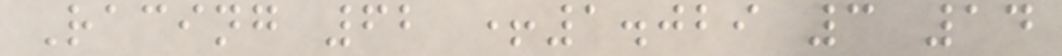Racing 62 +1.029 3 14
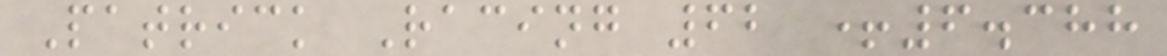Patrick Racing 62 +6.388
